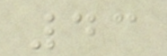43
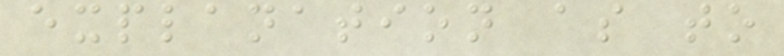explanation as to
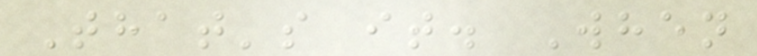That's it. When
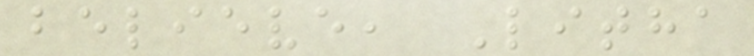believe, Litha
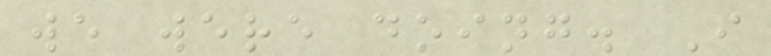we were doing. I
